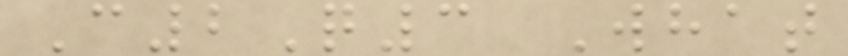C2Q3 What
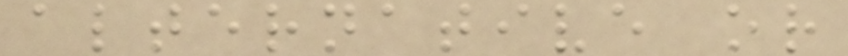alternative or
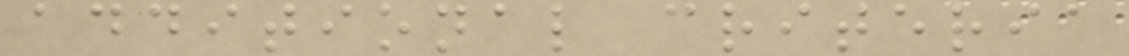additional criteria
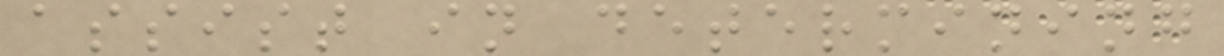assist in determining
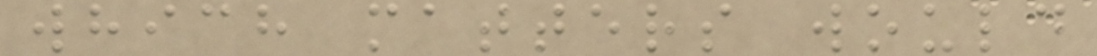which matters would
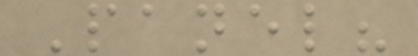Panel?
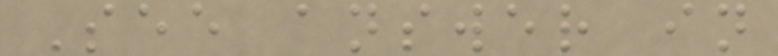See answer in
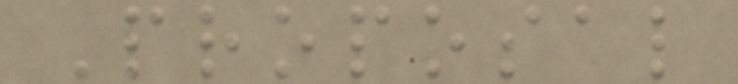Proposal
